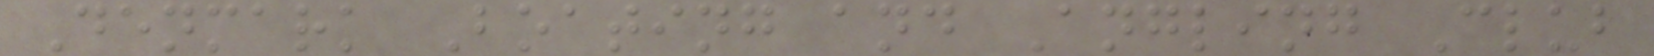Denmark Boating and Angling Club
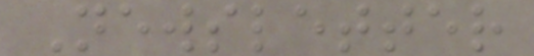Newsletter
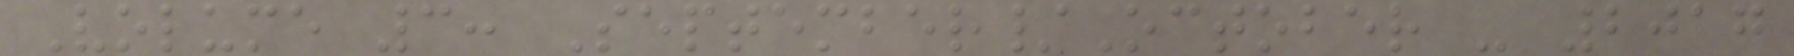Volume 3: September/October - 2017
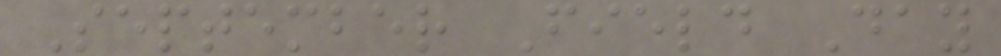September Field Day
